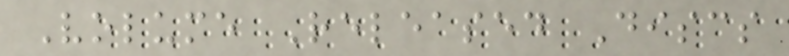Volume Released Discs
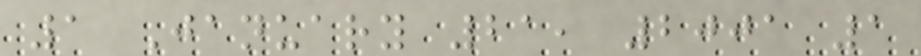1 January 21, 2001 1
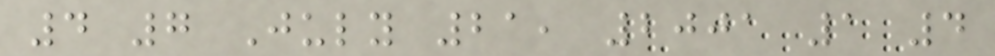4 7 July 21, 2001 1 4
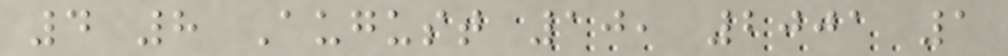4 8 August 10, 2001 1
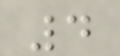4
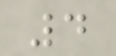4
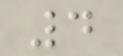4
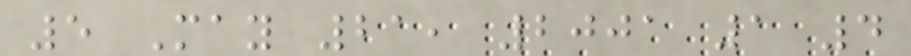5 May 21, 2001 1 4
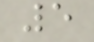5
